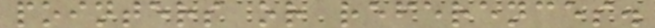pointers or references.
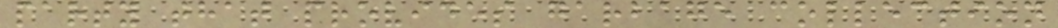party that provides garbage collection
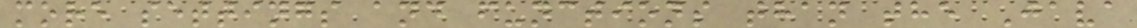more settings and functions than the Java
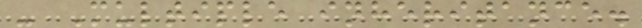- Multiple inheritance.
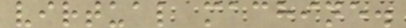virtual machine.
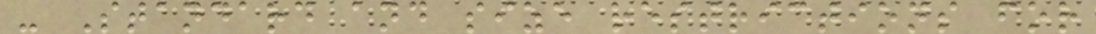- Standard and size restrictions for
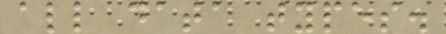all data types.
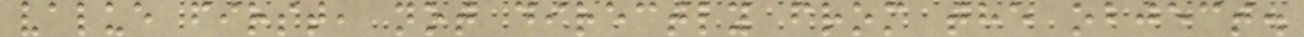value first, not directly from the object.
